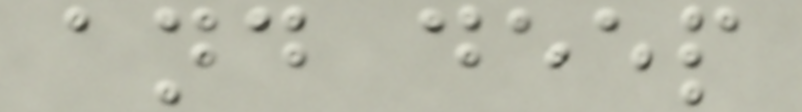and deep
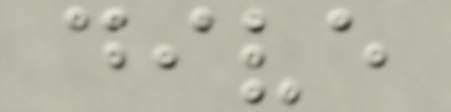dive
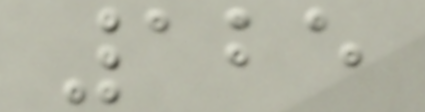125
